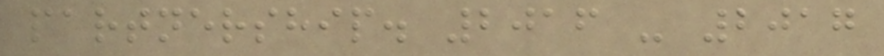partnership. 2016 - 2017
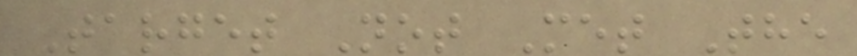Target Not Met The
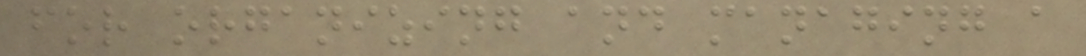for organizing and managing a
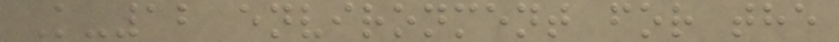K-12 environment for the
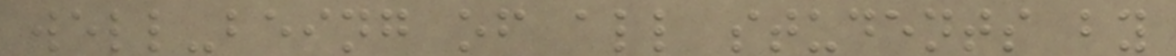well-being of all students by
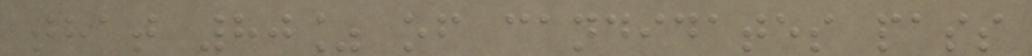that 80% of candidates pass
